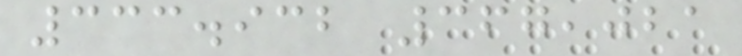333.932 367,021
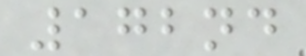172nd
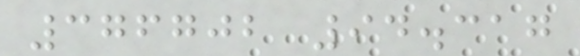376702 94.317
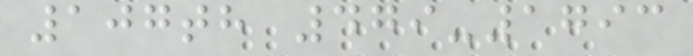107th 479-1793
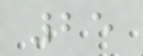25
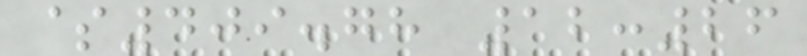$409.78 12:26
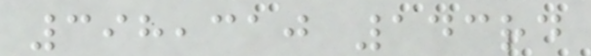398,310 143rd
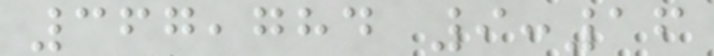367,784 9:16
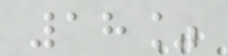18%
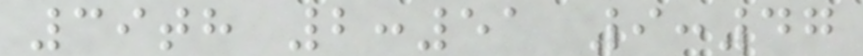39th 2:51 9:47
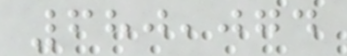680,074
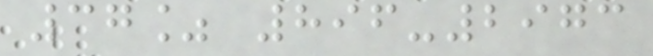37% 896-2973
